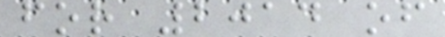for 2014 of
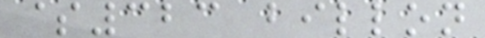$323 billon
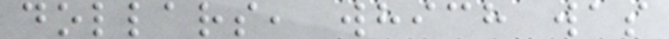dollars, which was
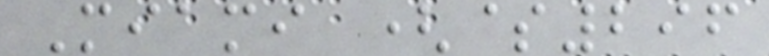Miami ($296
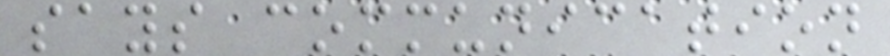says communication
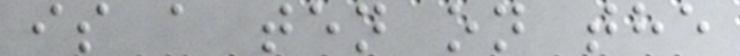is a ten on the
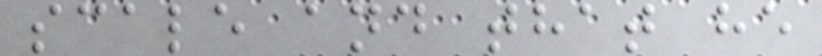scale and that he
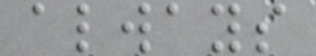always
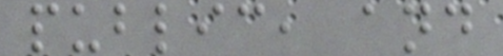public, and
